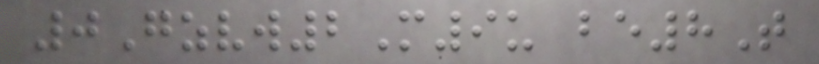0Gzvw2M9u be8T
